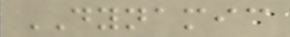DYNAMIC
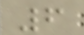6
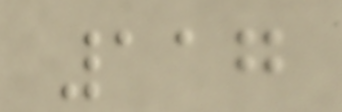117
